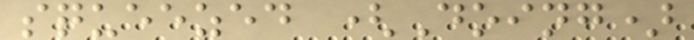squeezed (Doing)
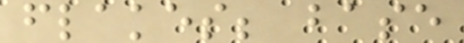flakes; base
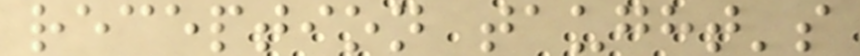reception taught's
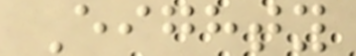Eighty
